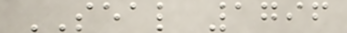SEAL 1796
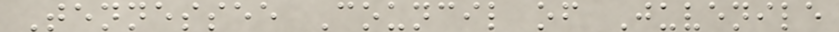Tennessee Council of Juvenile
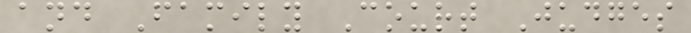and Family Court Judges
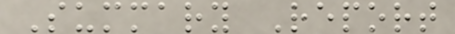Summary Report
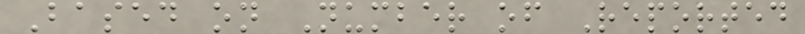Based on Number of Reported
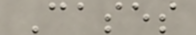Cases
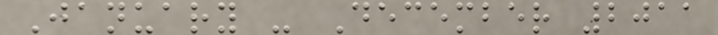January - December 2011
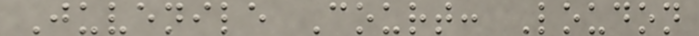Juvenile Court: Loudon
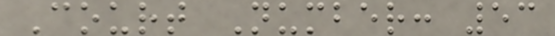Court Number: 53
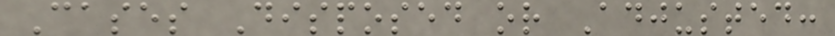Cases Disposed or Adjusted:
